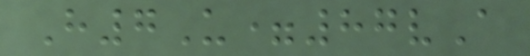H7U=87vA
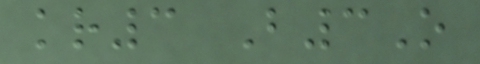kr3 B3O
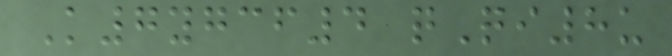K7ygcf4 qQi8u
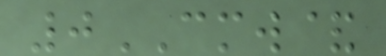0CMW&
